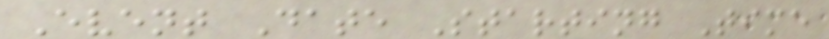Event Date Starting Time
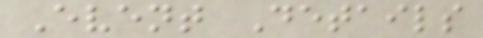Event Details
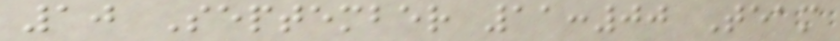10 September 11:00 Team
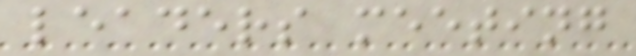leaders meeting
